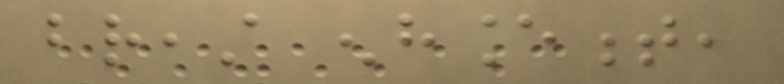breast enhancement,
